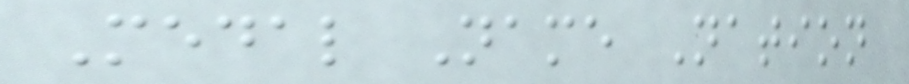Medal Name Nation
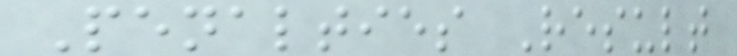Penalties Result
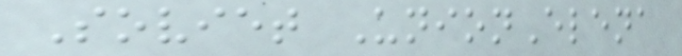Soviet UnionElena
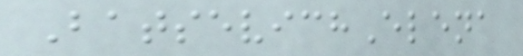BatsevichElena
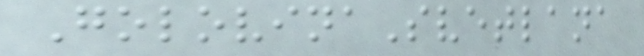GolovinaSvetlana
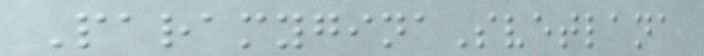ParamyginaSvetlana
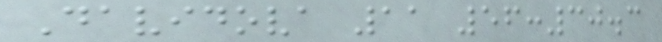Davidova 11 56:30.3
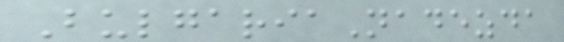BulgariaNadezda
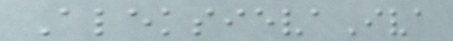AleksievaIva
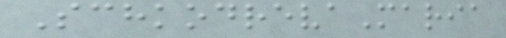SchkodrevaMaria
